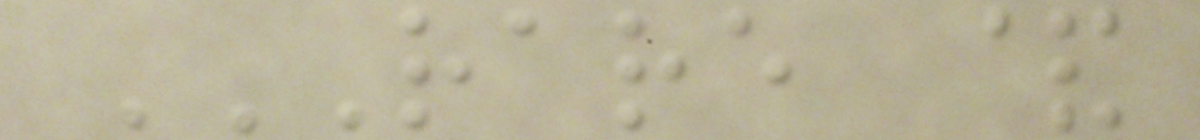RARE &
